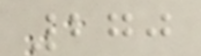270
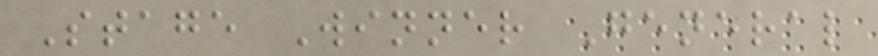Stage Winner General
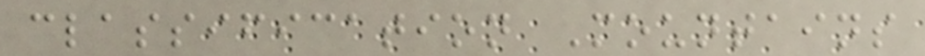classification Mountains
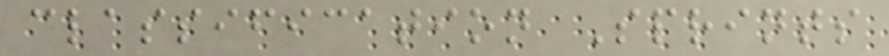classification Sprints
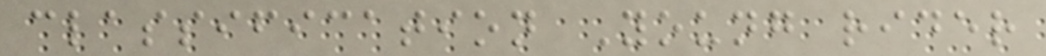classification Young rider
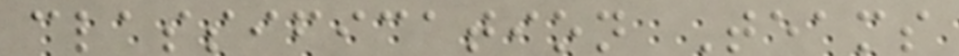classification Teams
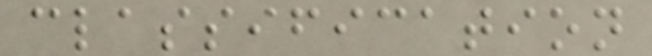classification
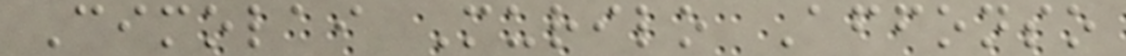Cimolai Murilo Affonso
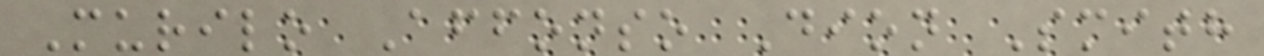Murilo Affonso Dion Smith
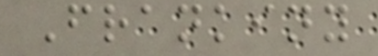Frankiny
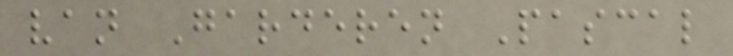van Garderen Pascal
